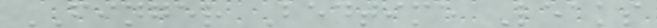FINGER Bedtime Leaks
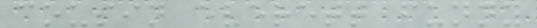cousin everett funny
